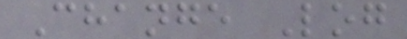Change Log
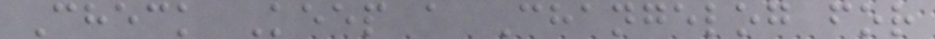Check Keep a Changelog for
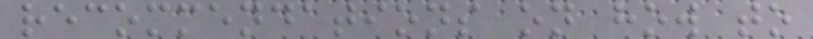recommendations on how to
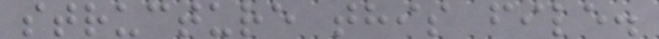structure this file.
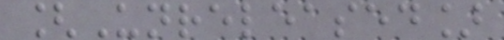[Unreleased]
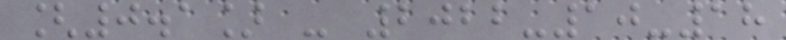[0.1] - 2022-10-18
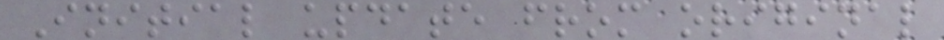Initial update from original
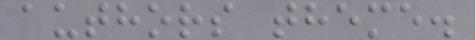authors theme.
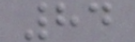84
